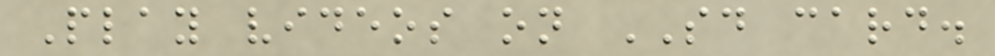Play videos on SD card.
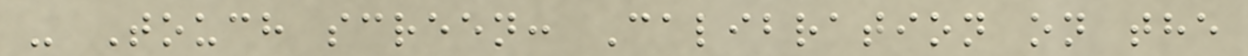- Touch screen: Calibration on the
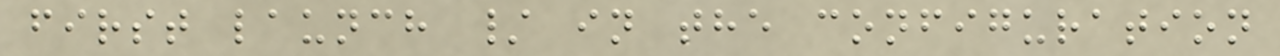first launch / in the configuration
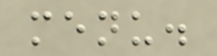menu.
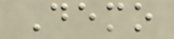Demo
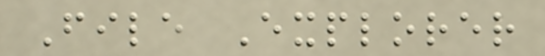File Explorer
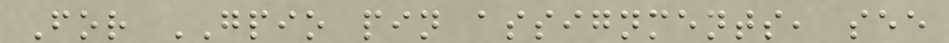For GPIO pin assignments, see
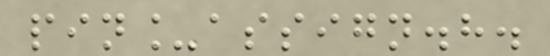pin_assign.h.
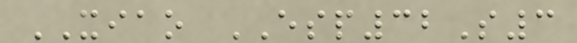XIAO ESP32S3
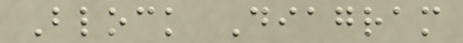Block Diagram
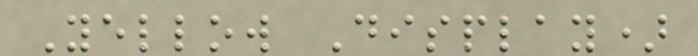Yellow Display)
